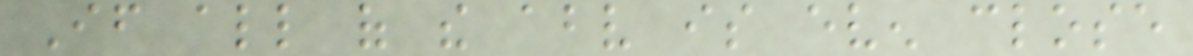If all of the above is even close
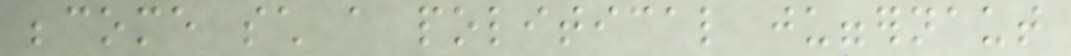become such a political juggernaut
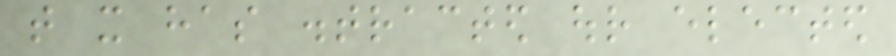that it has distracted our elected
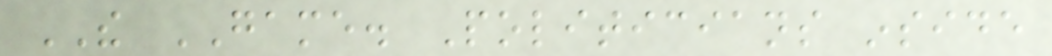THE GAME. Politicians inside
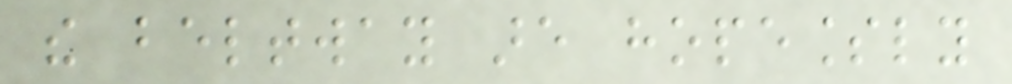the beltway are hopelessly
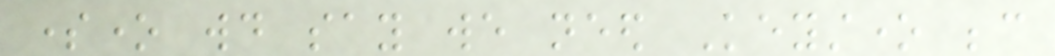someone would say we need Keystone because
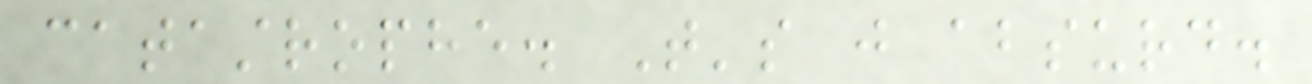catastrophe. That's just absurd.
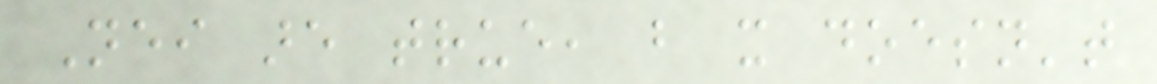Neither are true, but it doesn't
